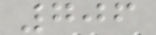706
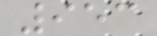953
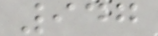947
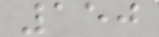150
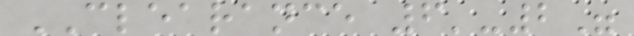CLEARANCE 6'-2"
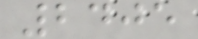2405
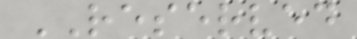RESERVED
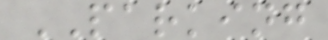PARKING
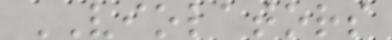VIOLATORS
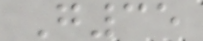G35
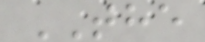THE
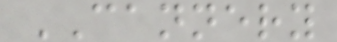CANNERY
